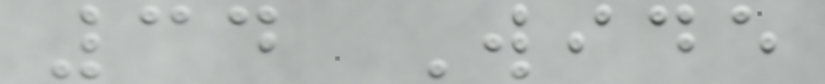34 Wide
